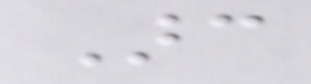Arc
